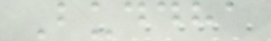Buddha
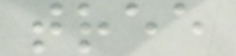tree
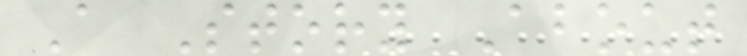A Story About
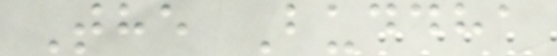The Buddha
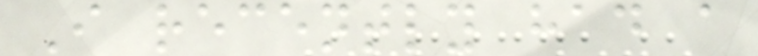I recently had a
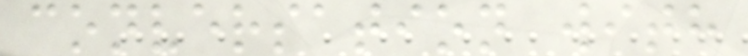conversation with
